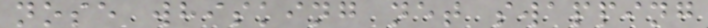nose whisking net swapping
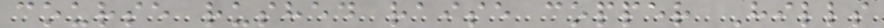course rushed raise copper Hills
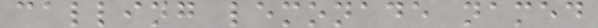calling lemonade named
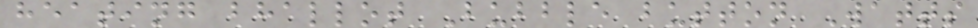heating bhallot Bubble button Watts
